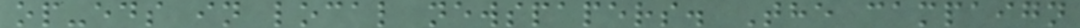op-eds in local newspapers. The campaign
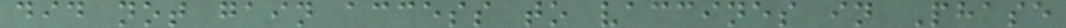did not gain access to vaccines in Phase
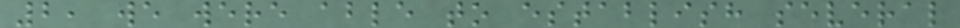2, we were able to establish several
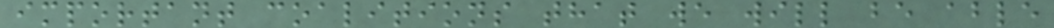important coalitions that we will be able
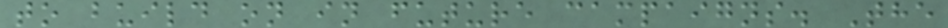to build on in future campaigns. The
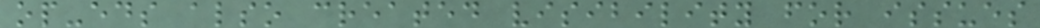op-eds also created visibility for issues
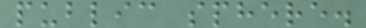public sphere.
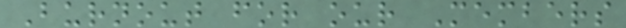Burnout for our Members
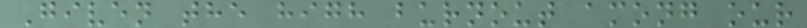Given the high burnout among our
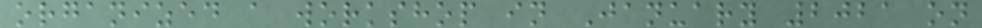organized a workshop in January 2021 on
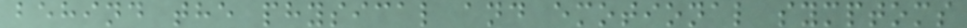behind the physical and emotional symptoms
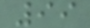99
